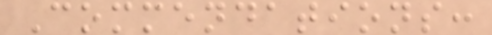Commendations:
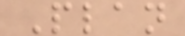Plan
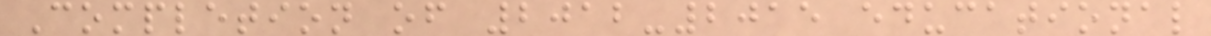Completion of 2012-2015 educational
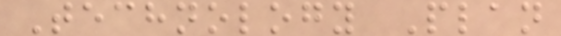Technology Plan
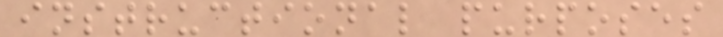instructional purposes
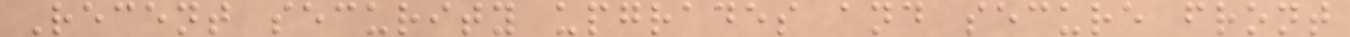Recent security upgrades and secure front
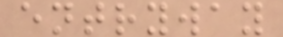entryway
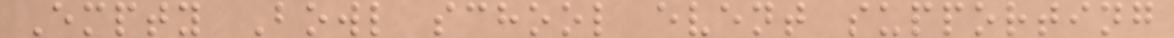Empty Bowl school event supporting
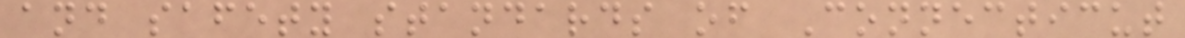and safety standards of Connecticut
